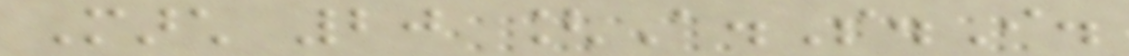March 20 [A.S.I.
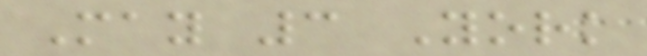May 3 York
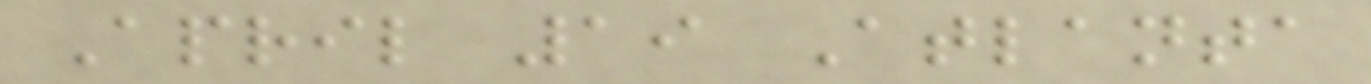April 19 Atlanta
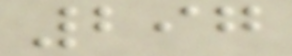297
